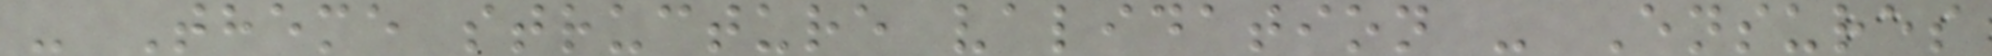- Theme structure validation - Ensures
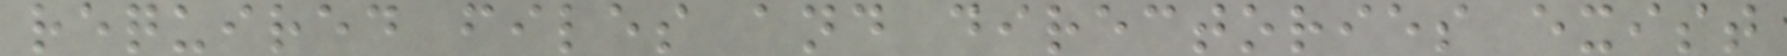required files and directories exist
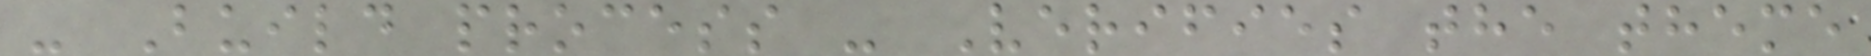- Build process - Verifies the theme
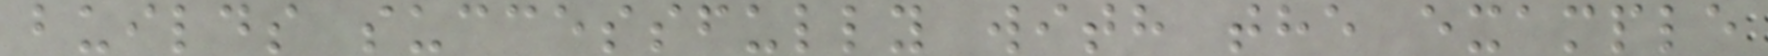builds successfully with the example
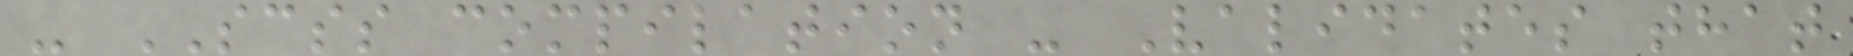- SCSS compilation - Validates that
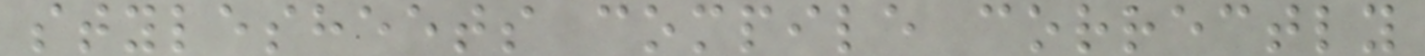stylesheets compile correctly
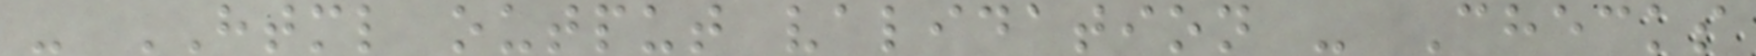- HTML output validation - Checks
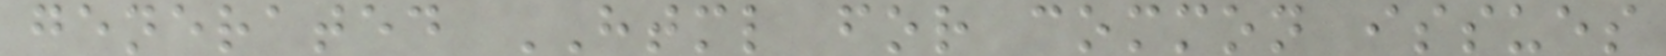generated HTML for common issues
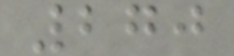270
